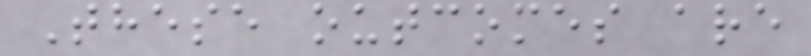These outcomes are
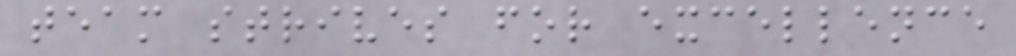team strives for excellence
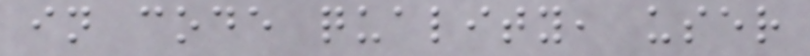in code quality, user
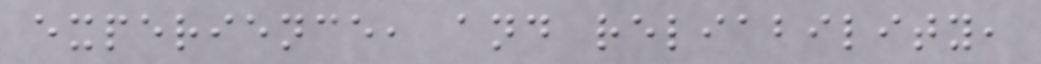experience, and reliability,
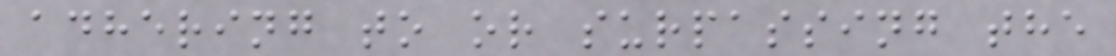adhering to or surpassing the
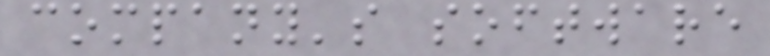company's software
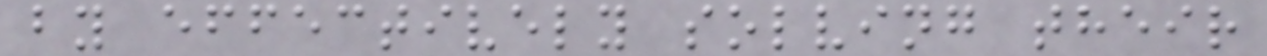by effectively solving their
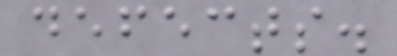defects.
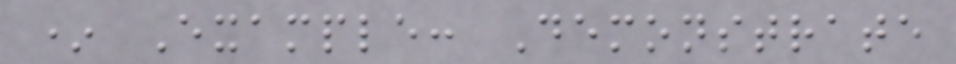* Example: Demonstrate
